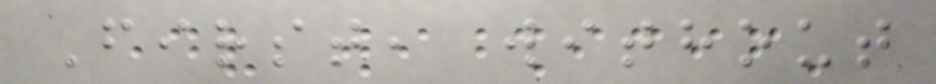First, without
